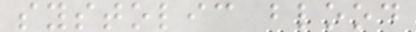systolic blood
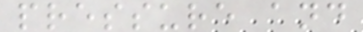pressure and
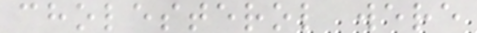cholesterol were
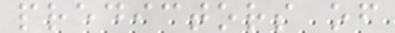predictors of
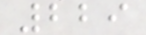229
